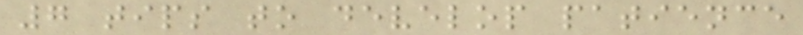7 tips to develop patience
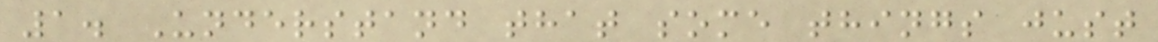1. Understand that some things just
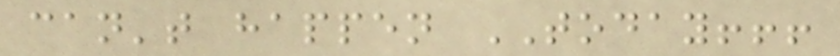can't happen TODAY!!!
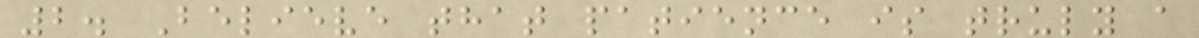2. Believe that patience is truly a
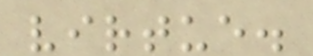virtue.
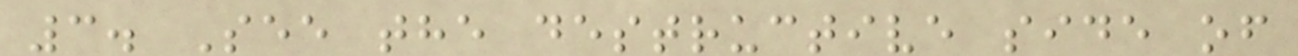3. See the destructive side of
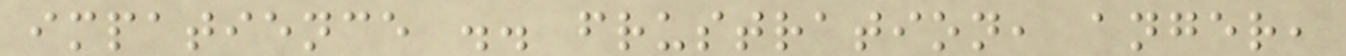impatience .. frustration, anger,
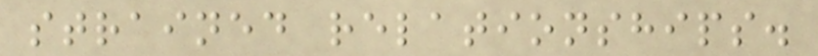strained relationships.
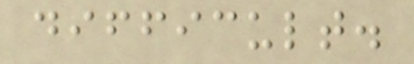difficult.
